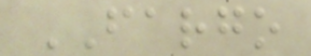FARGO
